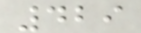429
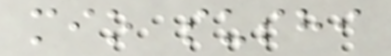mio sushi
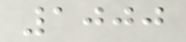1000
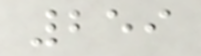259
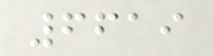6619
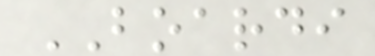BOARDI
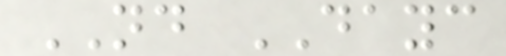ND DAYC
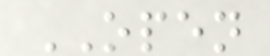OPEN
